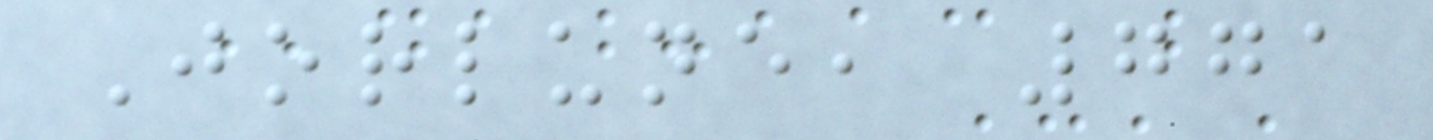Jorlune, 771
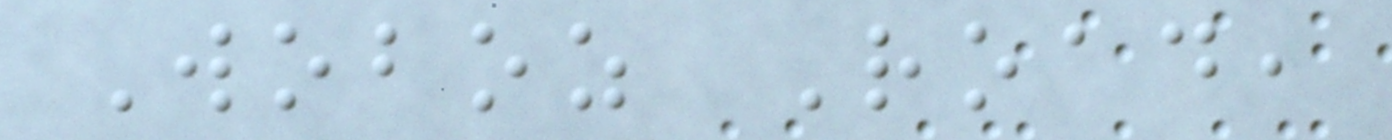Woboz Road,
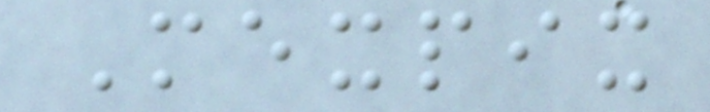Mexpix
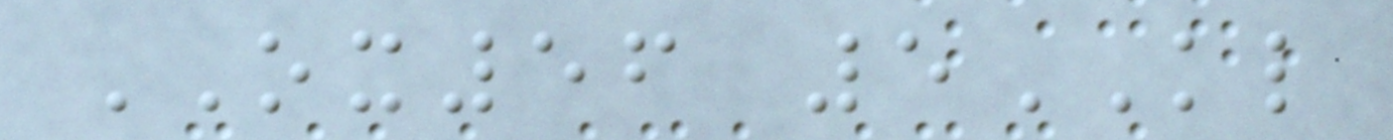OX56 5KL
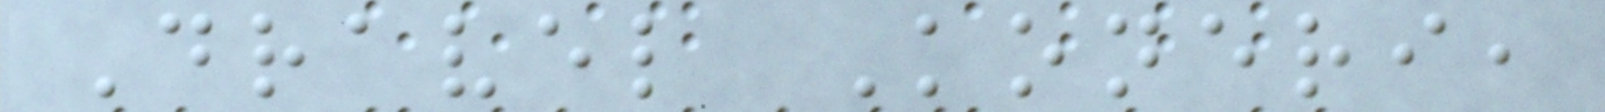Dravel Koneri,
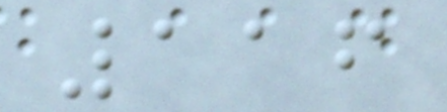116
